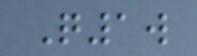Q1w
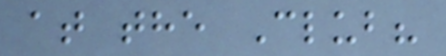at the Club?
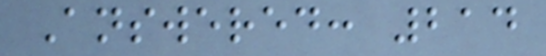Answered: 214
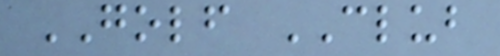GOLF CLUB
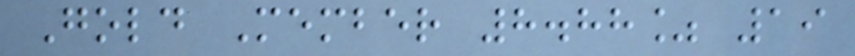Gold Member 8.88% 19
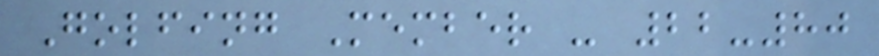Golfing Member - 22-80
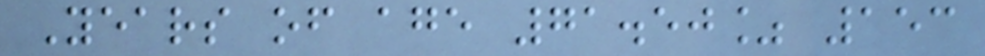Years of age 71.50% 153
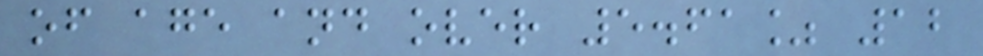of age and over 5.61% 12
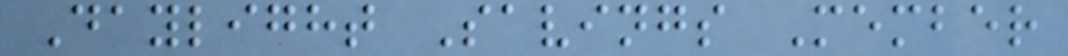Daylight Savings Member
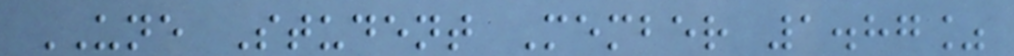UNE Student Member 1.87%
